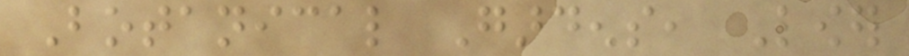Botanical Gardens, Lower
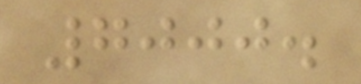7000.
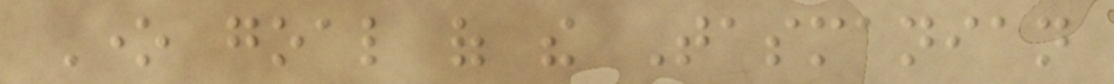One goal of the Tasmanian
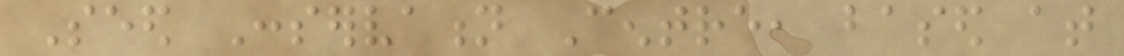Seed Conservation Centre, based at
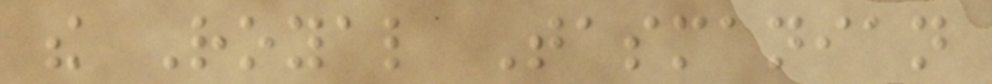the Royal Tasmanian
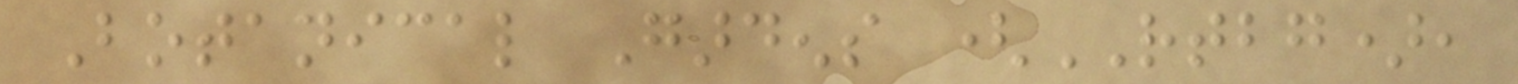Botanical Gardens (RTBG),
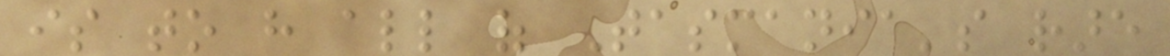is to have all of Tasmania's rare
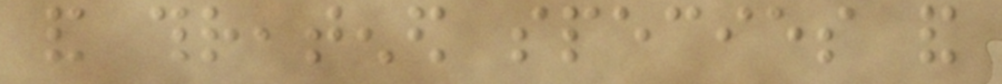and threatened species and
